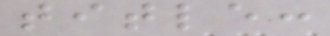title:
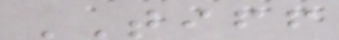TIFF
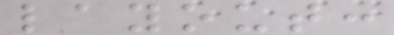layout:
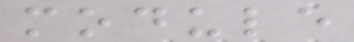module
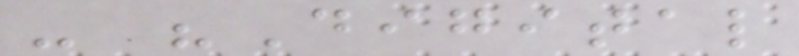- "Digital
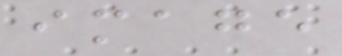image
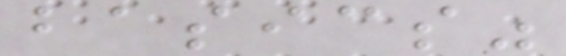basics"
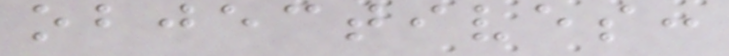objectives:
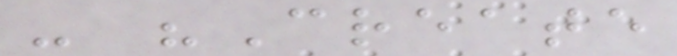- "Create
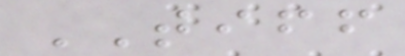TIFF
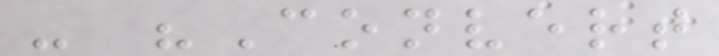- "Convert
